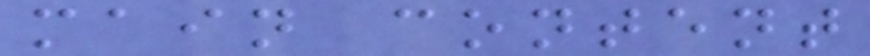main content
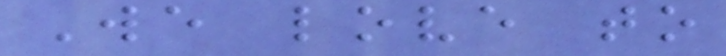We love to
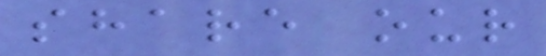share our
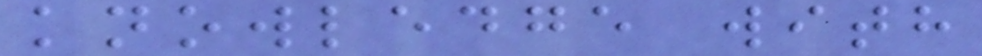knowledge with
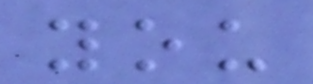you
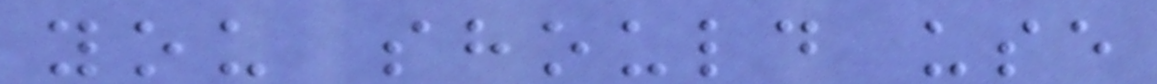you should use
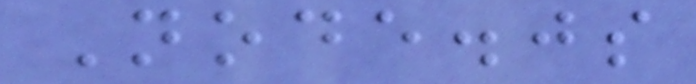Node.js
